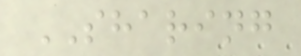SHARING
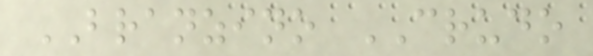BRANZINO CRUDO
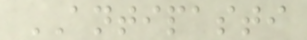ANTIPASTI
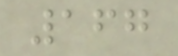167
